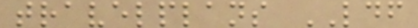travelplans LDF
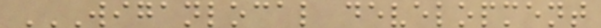WIGANLOCAL DEVELOPMENT
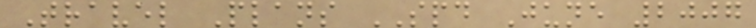Travel Plans SPD June 2007
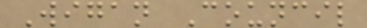Wigan Council
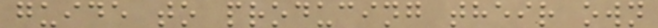guide to producing their own
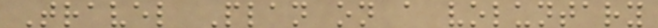Travel Plan on a voluntary
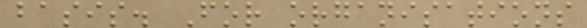basis. For organisations
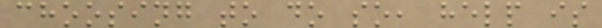choosing to do so, help is
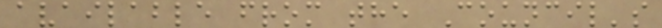available from the Council's
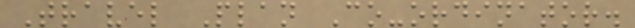Travel Plan Co-ordinator.
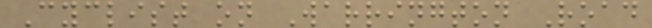Cyclist on Warrington Road
